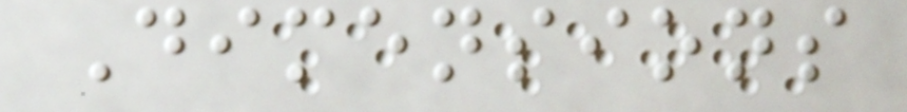Dimensions
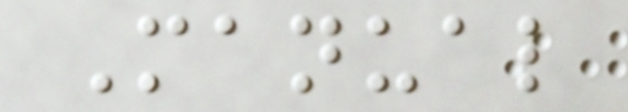Manual
